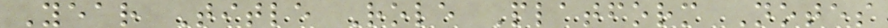Year Title Role Platform Notes
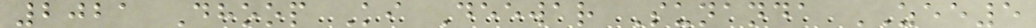2021 Dhoop Ki Deewar Sunanda ZEE5
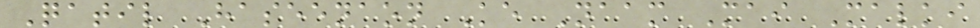Qatil Haseenaon Ke Naam Mai Malki
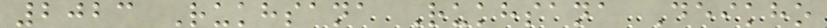2023 Rukhsana Rukhsana Deikho
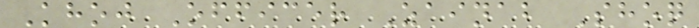Khoj Officer Zainab Shoq
